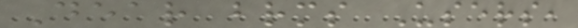Dear brms Users,
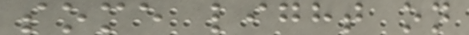some light on
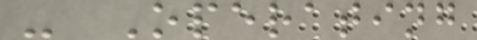- Operating
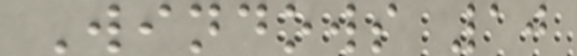Windows 10
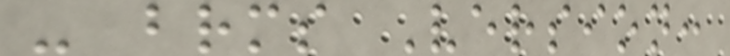- brms Version:
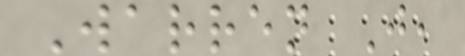Warren J,
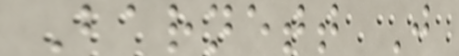Barnett J
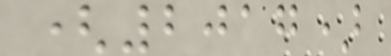(2017)
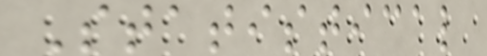Statistical
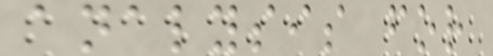analysis for
